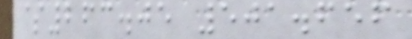$263.05 501.656
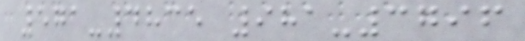571-4835 981-3796
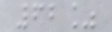62%
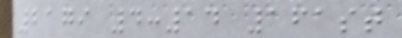2179 4:14 161st
